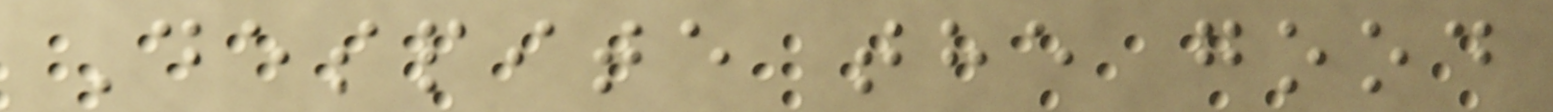Despite the good
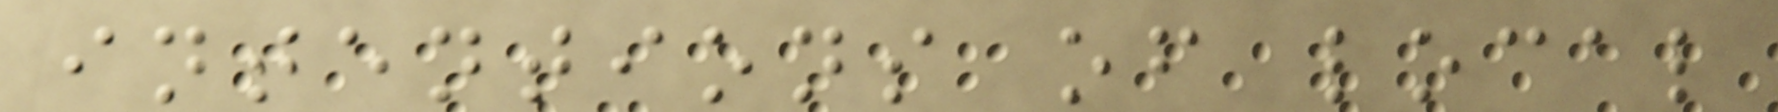intentions of local
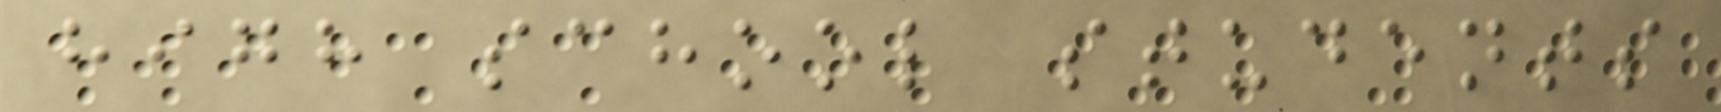high school students
